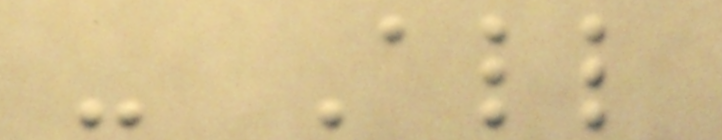- All
